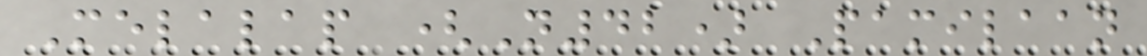Melalap (N42) Pamilaan
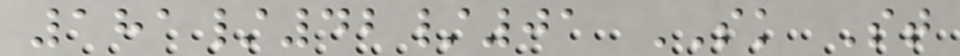181/42/01 SK St
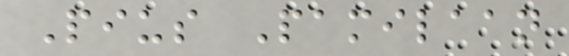Pius Pamilaan
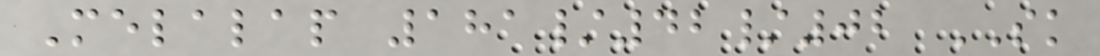Melalap 181/42/02 SK
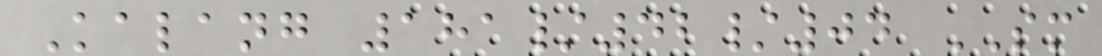Kalang 181/42/04 SM
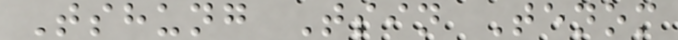Tshung Tsin Tenom
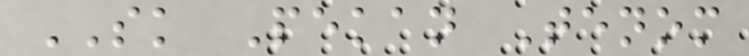SK Pekan Tenom
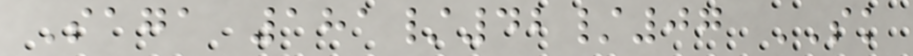Saga 181/42/07 SK
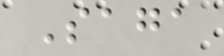Saga
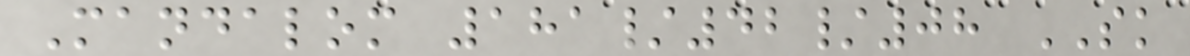Mandalom 181/42/08 SK
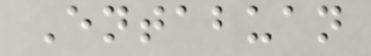Entabuan
